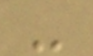-
